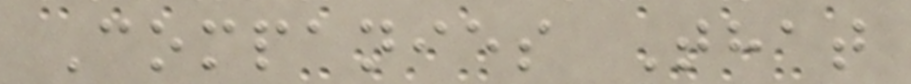Companies That
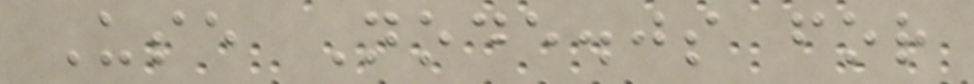Use Node.js for
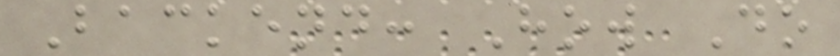Backend: How Do
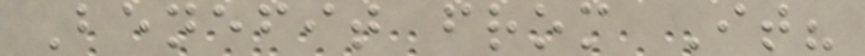Benefit from It?
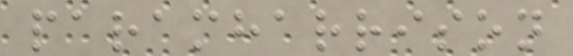paramharrison
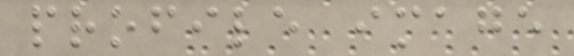profile image
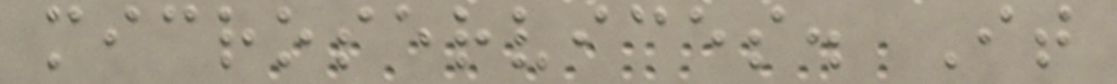microservices. It
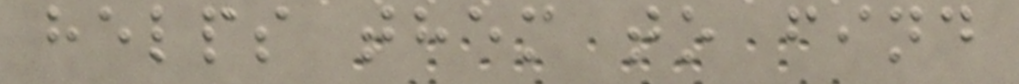helps them to find
